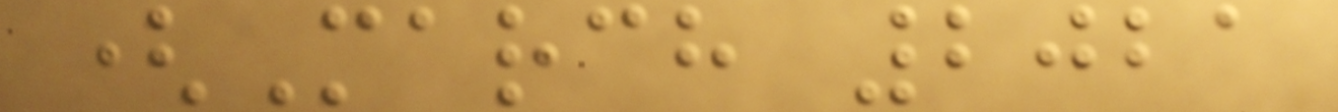(March 2021
